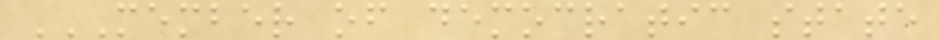MEMBER OF DEMOCRATIC STATE
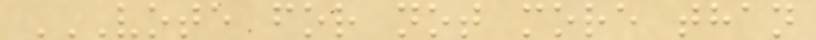VOTE FOR NOT MORE THAN
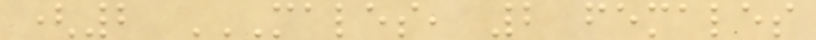(2 MALES, 2 FEMALES
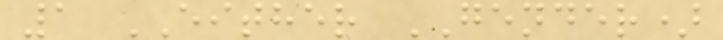1 EITHER GENDER)
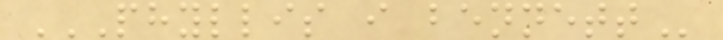PHYLLIS I BENNETT
